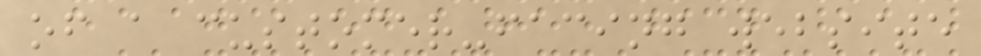of a customer-facing website
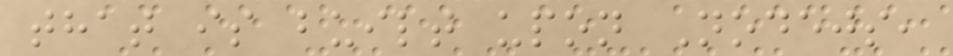that is built upon Nodejs,
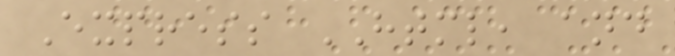Express HTML, and
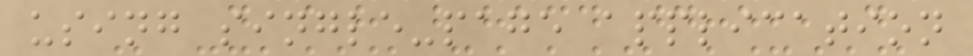using single-page application
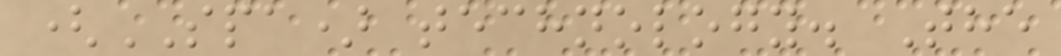(SPA) technology. The
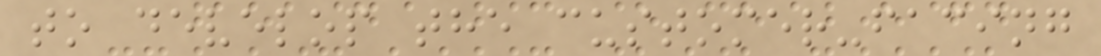to develop the customer-facing
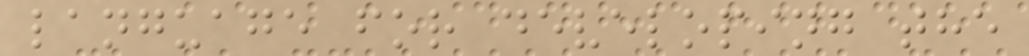language for developing the
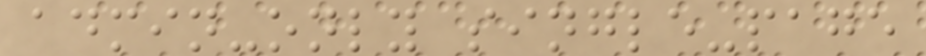admin-only single-page
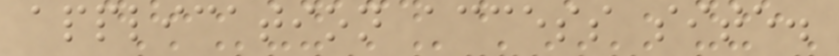application access site.
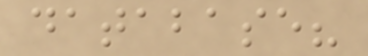database?
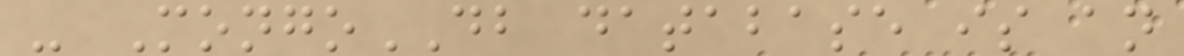- MongoDB database is an
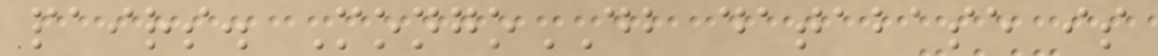pairs. MongoDB database is
